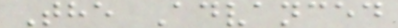The Advanced
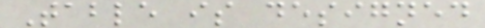Table is designed
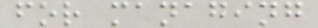for managing
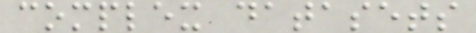complex datasets
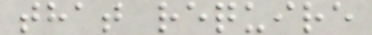that require
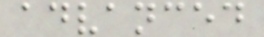advanced
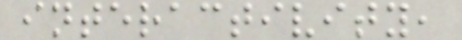interactivity,
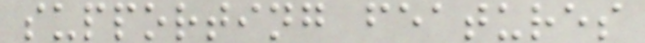supporting features
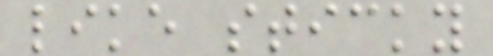like sticky
